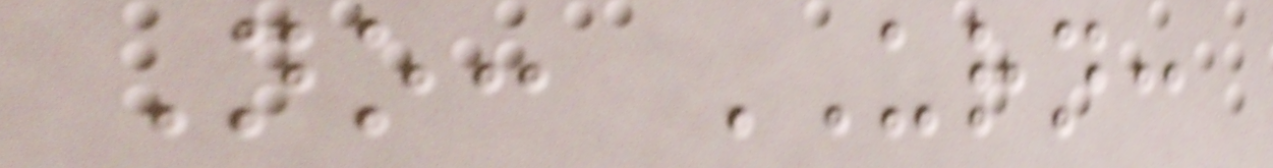No: URN:
